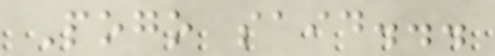Pogo said...
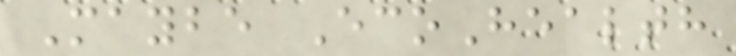Maybe EcoHealth
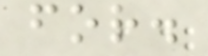for.
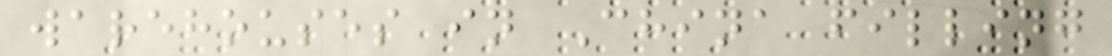warehouses in China filling
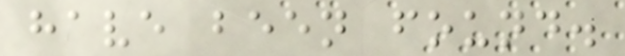have been found.
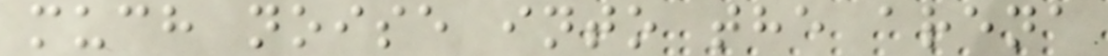much noise into the arena
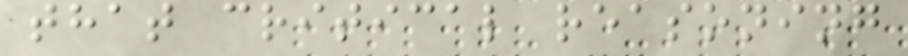that critical reasoning
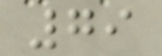79
